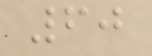60
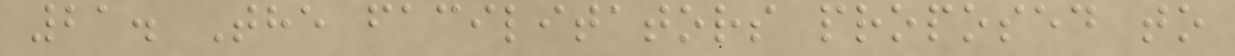21. The facilitators proposed to
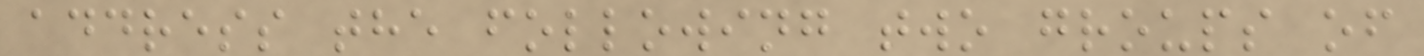address the following two groups of
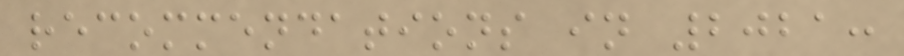recommendations in 2021:
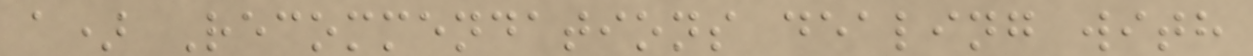a) Recommendations dealing with
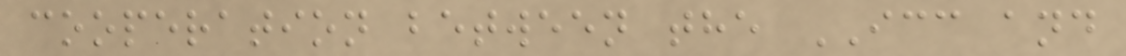cooperation between the ICC and
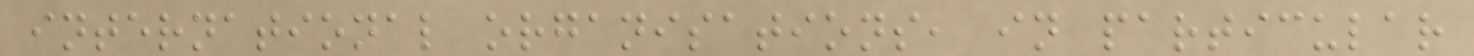international organisations, in particular
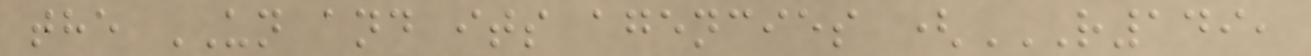the UN and its agencies (R149,
